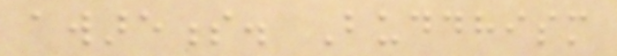awareness. Buddhism
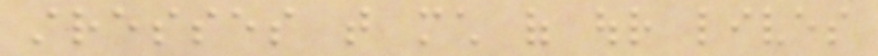stresses that much of our lives
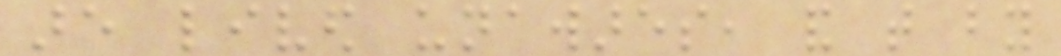are lived unawares, and that by
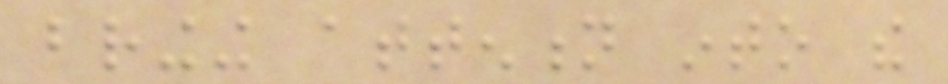bringing attention into the
